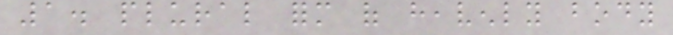1. plural form of heavenly body
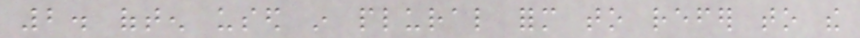2. often used in plural form to refer to the
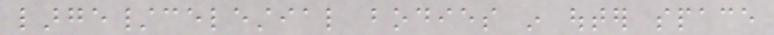large/celestial bodies in outer space
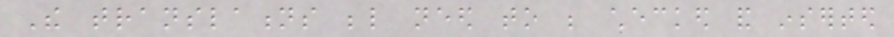The translations below need to be checked and inserted
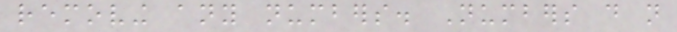removing any numbers. Numbers do not
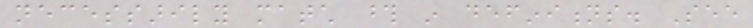necessarily match those in definitions. See
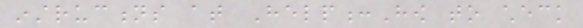instructions at Help:How to check
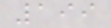199
